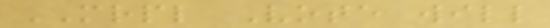MRPL Vote will
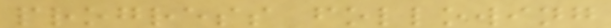progress following
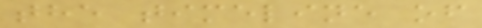the timeline of
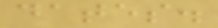dates.
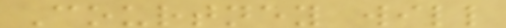Courtney will
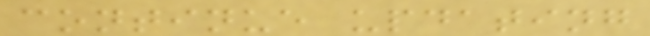continue updating
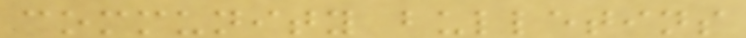community bulletins
